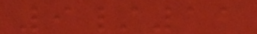9/11
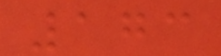173
